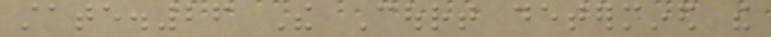state.26 The Court determined the
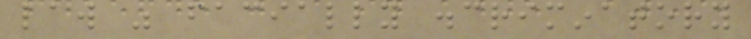law was facially discriminatory
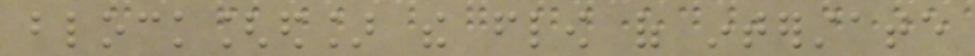block[ed] the flow of interstate
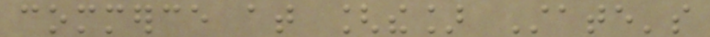commerce at [the] State's
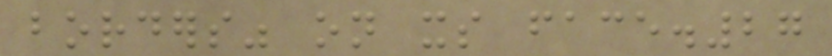borders" on its face.27
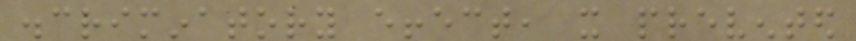discriminatory effect, it prevented
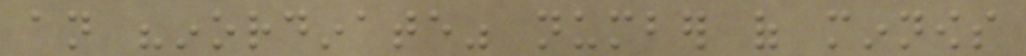an "inordinate" number of minnows
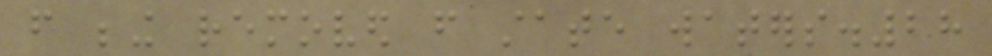from being removed from state waters.28
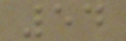54
